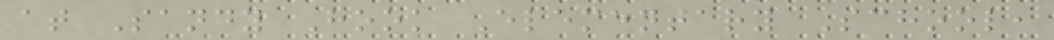at Sandy Hook Elementary School,
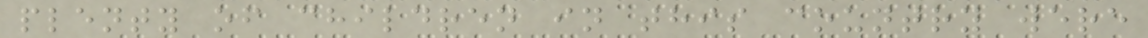plenty of children in this country were
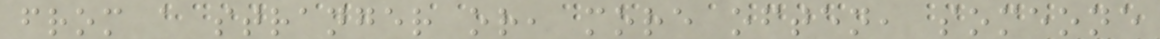from a stranger or, more often, someone
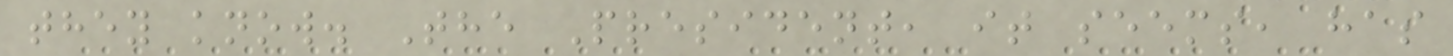they know. The President, it seems, has
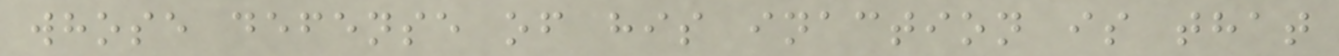whose defense of his inaction is that
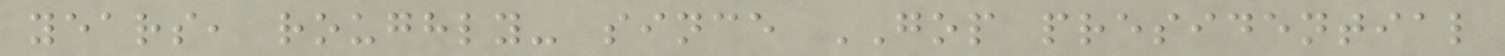years, roughly- since GOP presidential
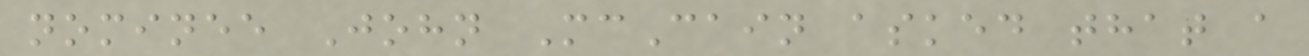nominee John McCain asked that a
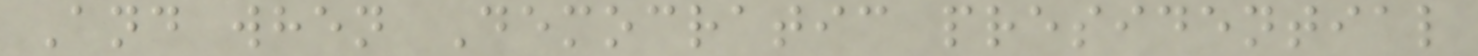And when Democratic presidential
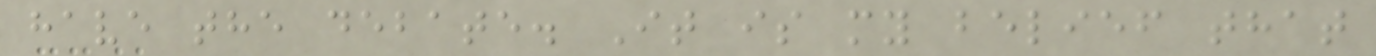have the debate. It is my belief that
